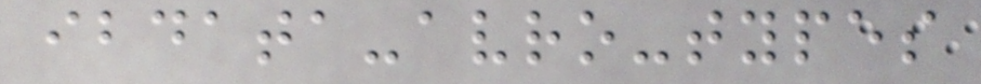ibdata-avro-types
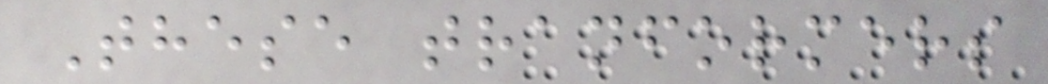These tranformers
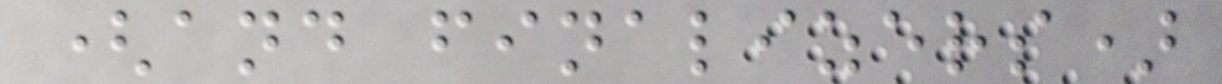(and finalizers)
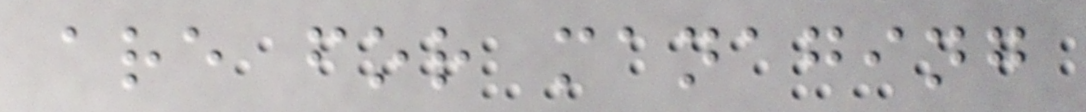are for managing
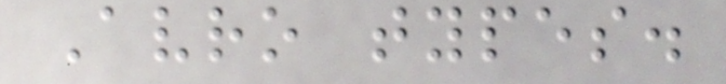Avro types.
